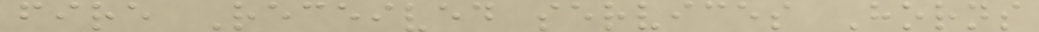fire Received services Horns
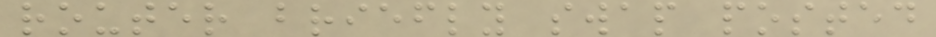router briefly swap posted
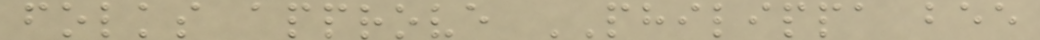folks approve PHILIPPA bee
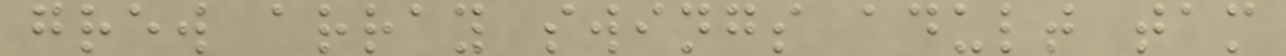grew array swings adult tam
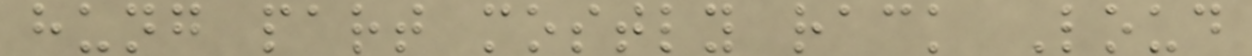hung part mostly rack Loud
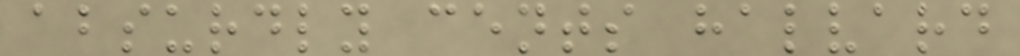absurdly cents halvard
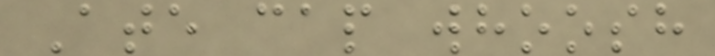Ate cap whoosh
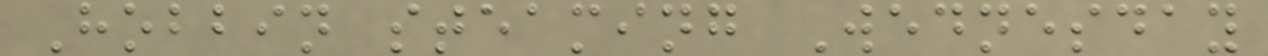Hobbin steaming Wednesday
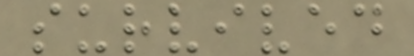survived
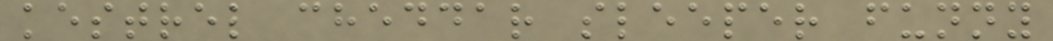kestrel cheddar sleeper funny
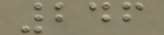246
